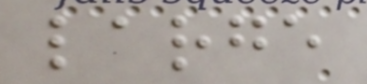large
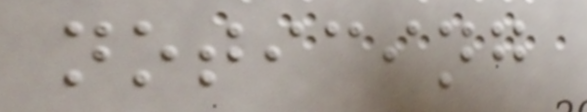noticing
